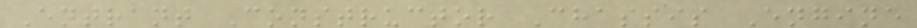Entrant Constructor Chassis Engine
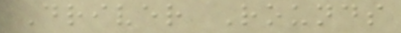Driver Rounds
